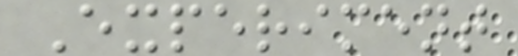Experiment
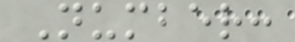Number:
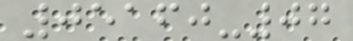05160-07
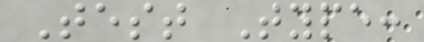Test Type:
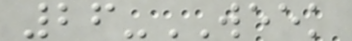26-WEEK
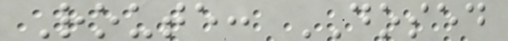Route: DOSED
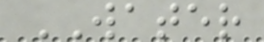WATER
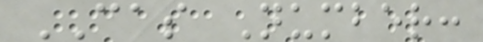CAS Number:
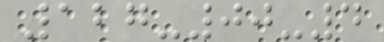127-00-4
